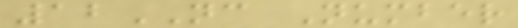12NC Number
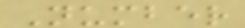Number
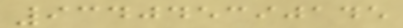934045390145
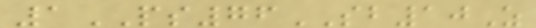1PS76SB10Z
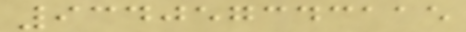934057343115
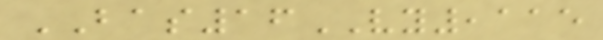BAS16VY,115
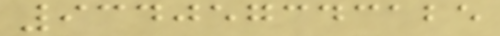934057343125
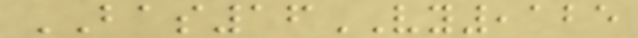BAS16VY,125
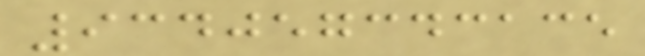934057343135
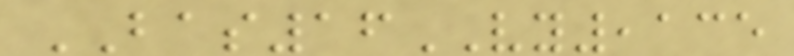BAS16VY,135
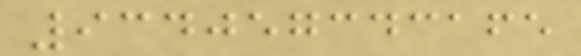934057343165
